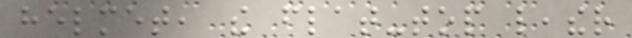helmet, the flat-top leather
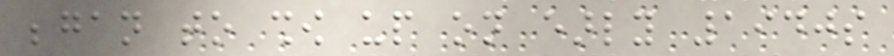began to show up on early 1940s
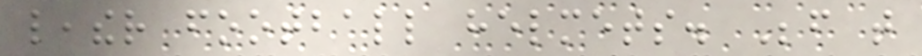leather football helmets. Before that
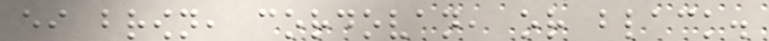either brown, cordovan, or black.
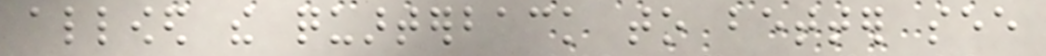allowed the quarterback to better see
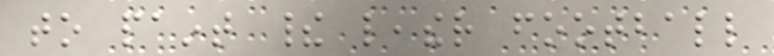to paint their leather football
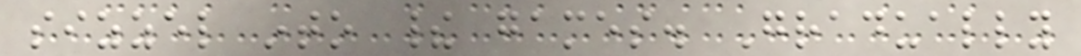sizzel into their games. Gradually
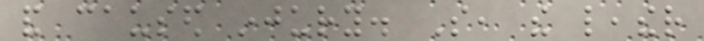and caused injury. So, the leather
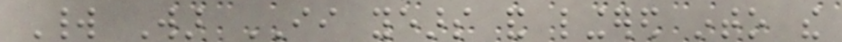World War II years and lingered into the
